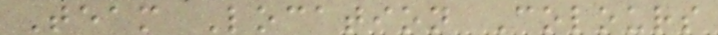Team Location Colours
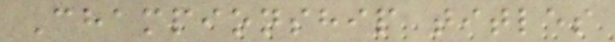Championship titles
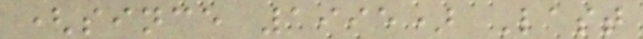(since 1995) Last
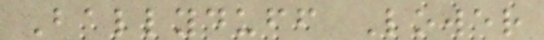Ballyduff Lower
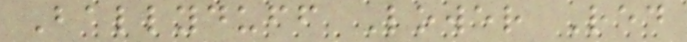Ballyduff Lower Red
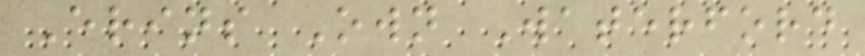Erins Own Waterford
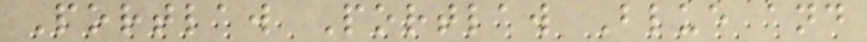Portlaw Portlaw Blue and
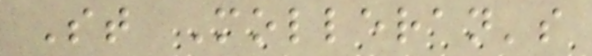St Molleran's
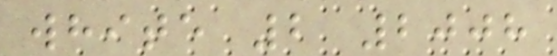white 2 2008
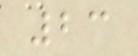23
